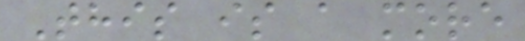This is a more
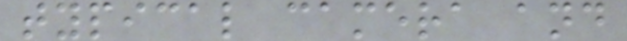typical camera and
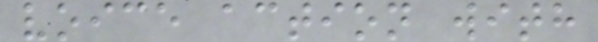voice action with
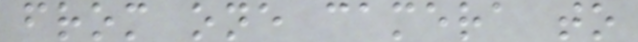from one camera to
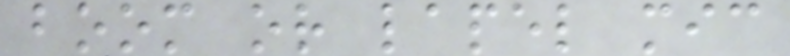boom or lapel mic
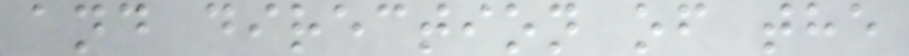and direction of the
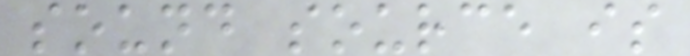sound source is
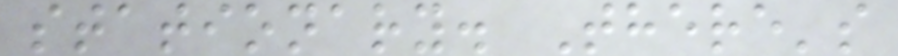stationary. There's
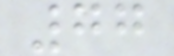77
